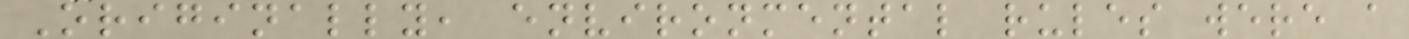Originally, environmental rules were a
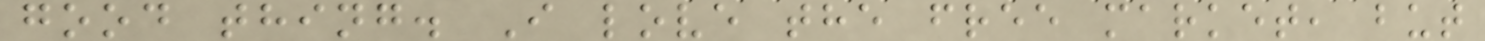good thing. I love the free market, but
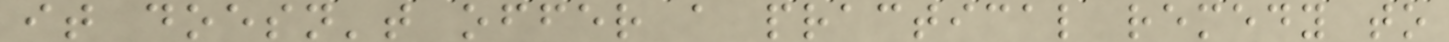it doesn't offer a practical remedy to
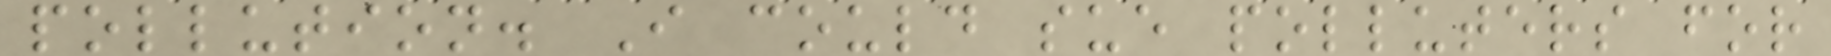pollution. I could sue polluters for
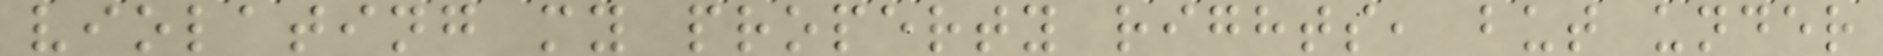violating my property rights, but under
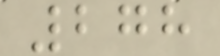278
